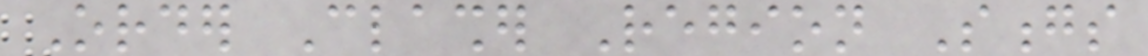Order Clasher Region Songs
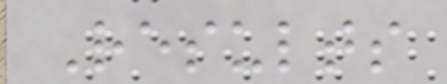Results
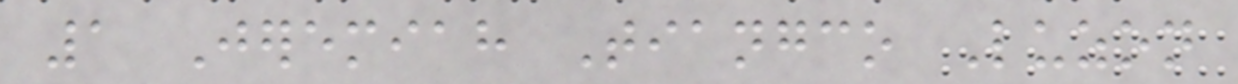1 Jeremiah Tiangco Luzon
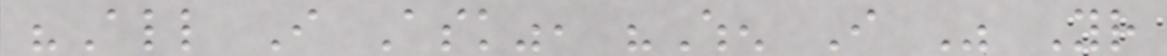"All I Ask", "When I Was Your
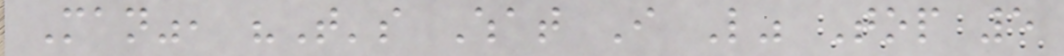Man", "That's What I Like" Top 5
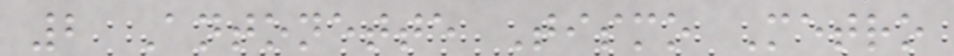2 Antonette Tismo Metro
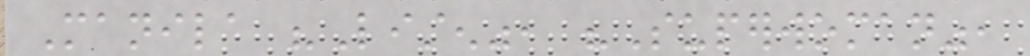Manila "Listen", "Superwoman",
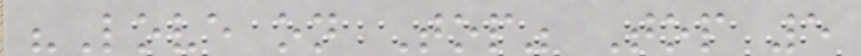"Love on Top" Top 5
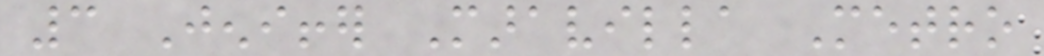3 Jeniffer Maravilla Metro
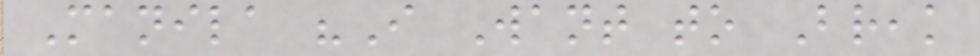Manila "I Want to Break
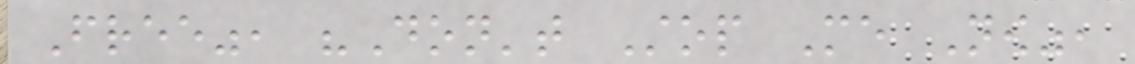Free", "Don't Stop Me Now",
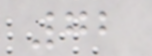72
